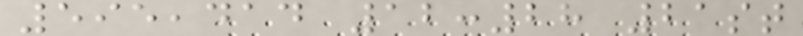595,414 12:28 21st
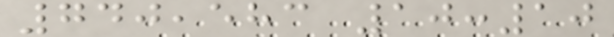740,583 10:10
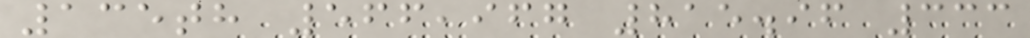135th 566,967 815.96 333
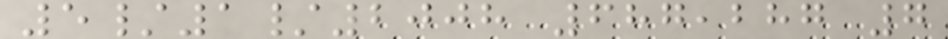5/1/2008 687,287 7
